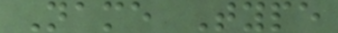Name Type
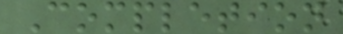Completion
